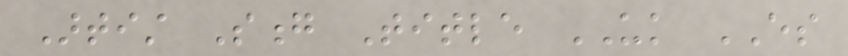Artist Song Title UK ES
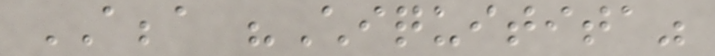ABBA "Chiquitita"
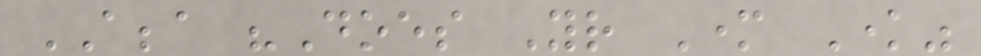ABBA "Does Your Mother Know"
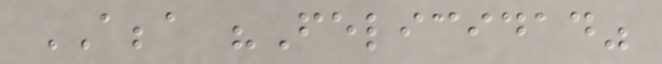ABBA "Felicidad"
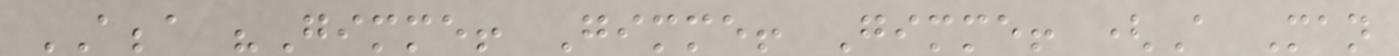ABBA "Gimme! Gimme! Gimme! (A Man
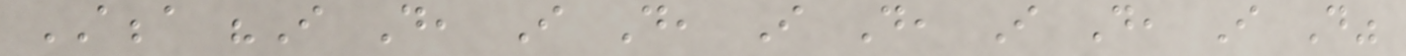ABBA "I Do, I Do, I Do, I Do, I Do"
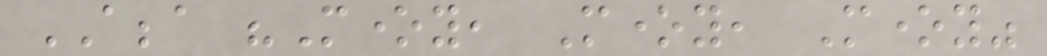ABBA "Money, Money, Money"
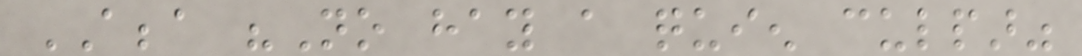ABBA "No hay a quien culpar"
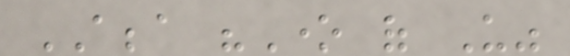ABBA "One of Us"
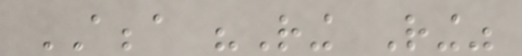ABBA "Ring Ring"
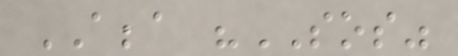ABBA "SOS"
